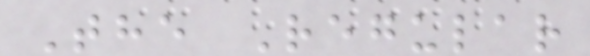The Regular
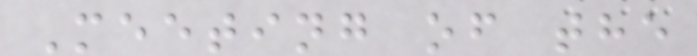Meeting of the
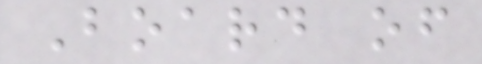Board of
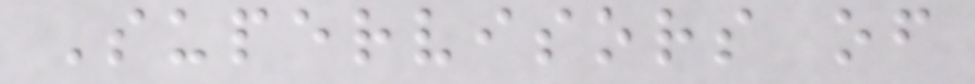Supervisors of
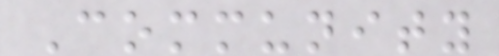Community
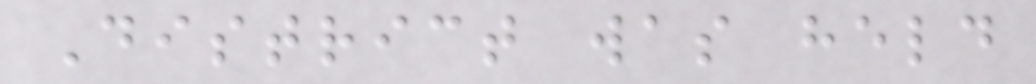District was held
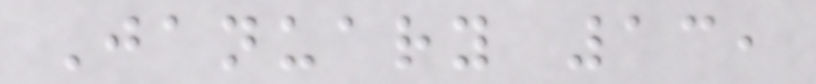January 13,
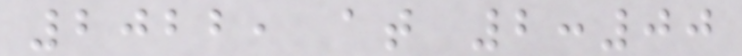2022, at 2:00
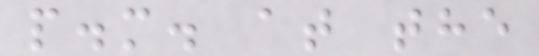p.m. at the
